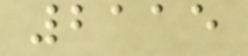2115
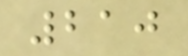210
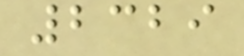2329
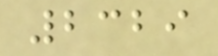2329
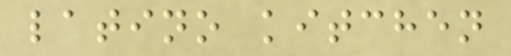latino kitchen
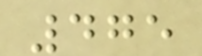475
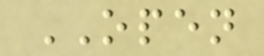OPEN
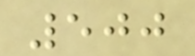500
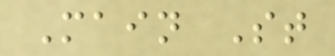Main St
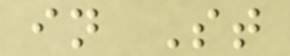in St
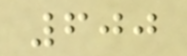600
